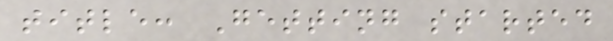title: Getting started
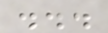...
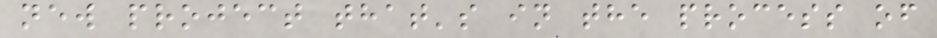new project that's in the process of
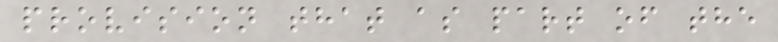provision that as part of the
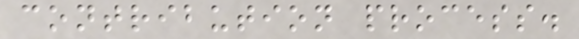contribution process.
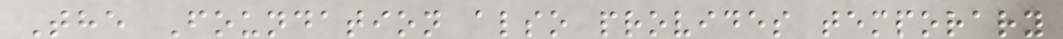The Foundation also provides temporary
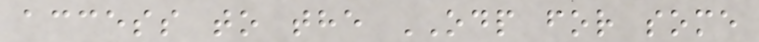access to the ODP for some
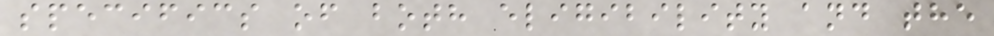specifics of both eligibility and the
